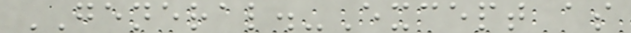GENERAL.-Except as
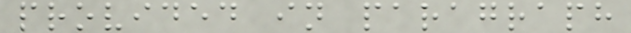provided in paragraph
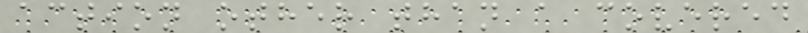action other than a covered
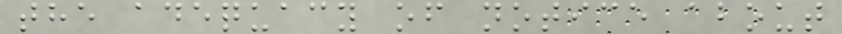the adequacy of notice about
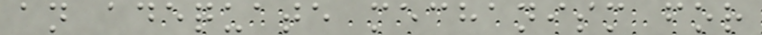an adequate mechanism for
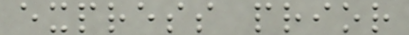express prior
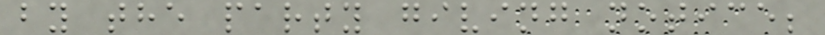by the party giving notice;
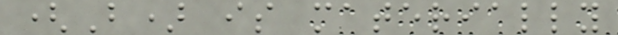(B) is materially
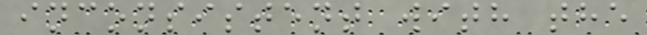inconsistent with the
